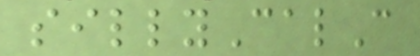sillyCalC
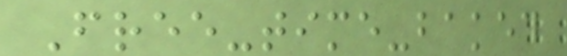Free-time-baked
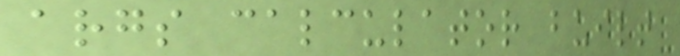args calculator built
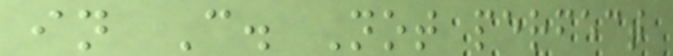in C. Not perfect
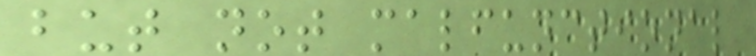but not malfunctional
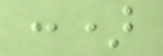:)
